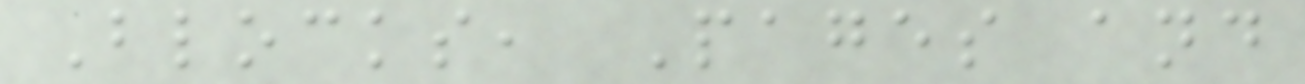Blocks, Pages and
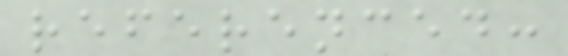referenced:
